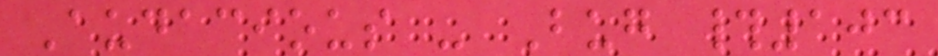Audacious - Bug #103
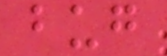bug
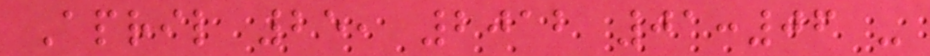April 25, 2012 01:06 -
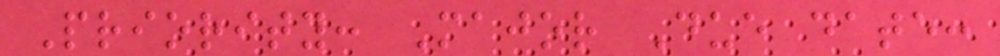Priority: Major Due date:
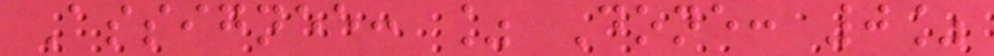Assignee: % Done: 0%
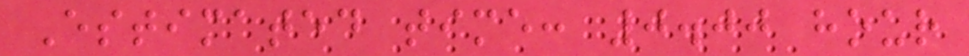Estimated time: 0.00 hour
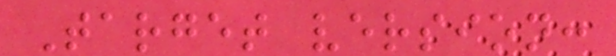Target version:
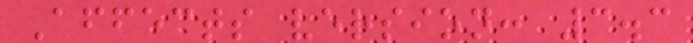Affects version: 3.3
